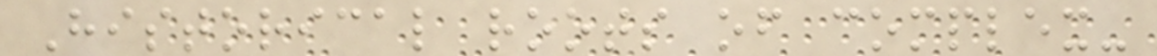Historical roots of complex-
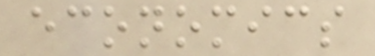economics
